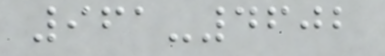961-4602
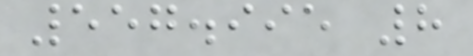557.995 8
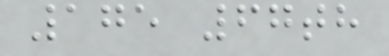175 67th
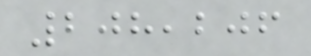208,206
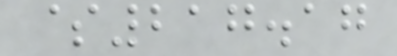$217.17
